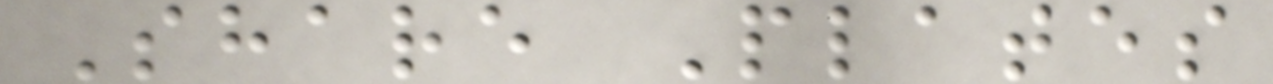Share Plates
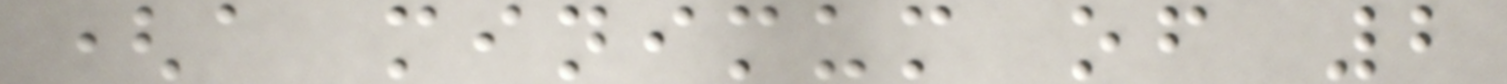(a minimum of 2
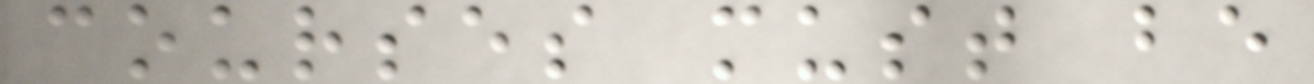courses must be
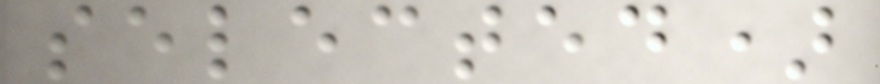selected)
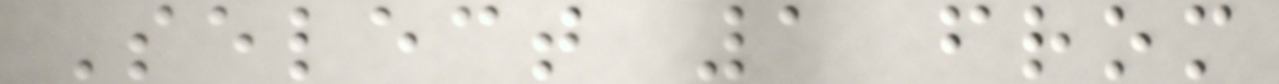Select 1 from
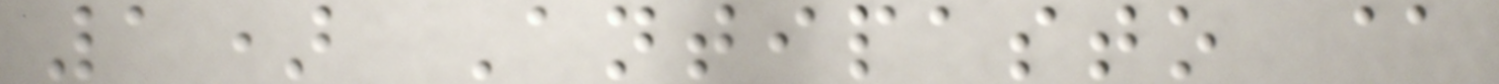1) Antipasto @
